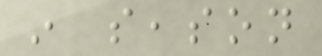in season
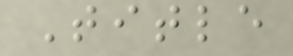Title
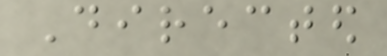Directed
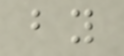by
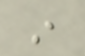in
